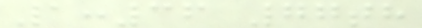1:36 77th
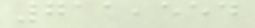711,554
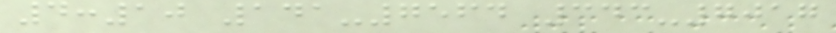4:10 141-7564 343-7017
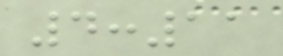4:11
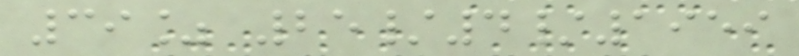39% 25/4/1959
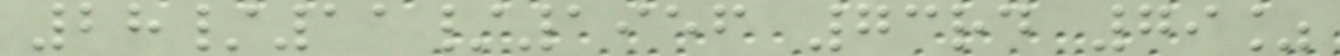28/11/1956 73rd 79%
